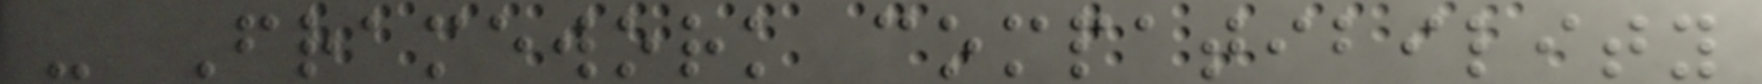- Framework compatibility
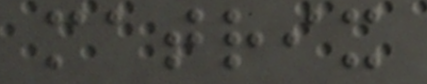matrix
